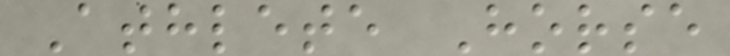Athlete Horse
